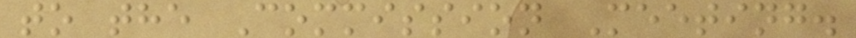to the Commission Meeting.
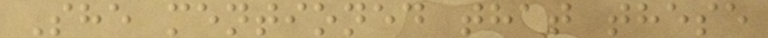She mentioned that these
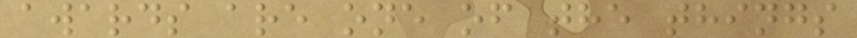awards are one of the things
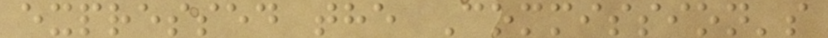expressed the Commission's
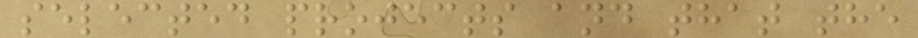selected projects and that the
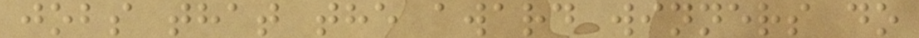jobs that the award winners do
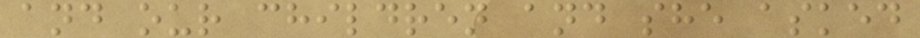and our children and she asked
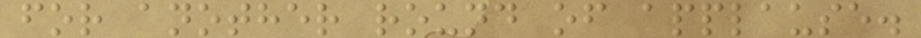for another round of applause.
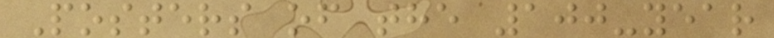Posters of the 100-year
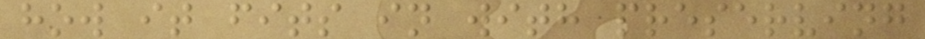how it fits in with preserving
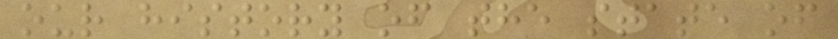our history of the state of
